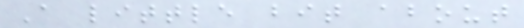A little bit about
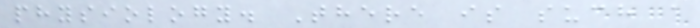physiology. There is such a
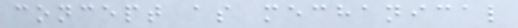concept as mechanical
